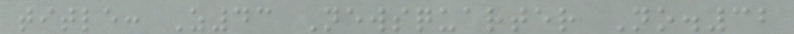title: Z43 Newsquarter No.32
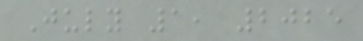July 1, 2025
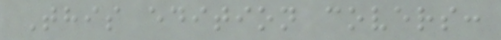This edition covers:
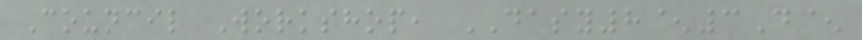Council Workshop, DASY8^3D^
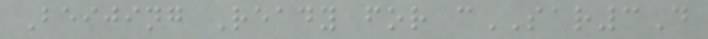Beijing Ready for cSAR3D
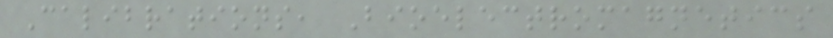Calibrations, Bioelectromagnetics
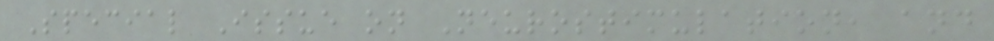Special Issue on Neurostimulation, and
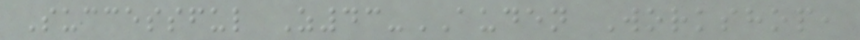Successful Z43-AUDEN Workshop,
